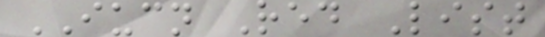IUCN Red List
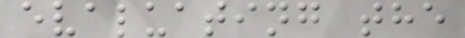evaluating the
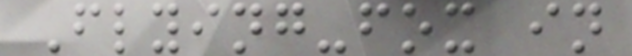Flying-fox in
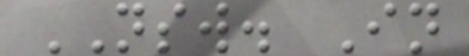NSW. In
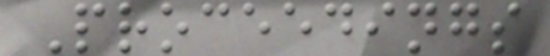Proceedings
